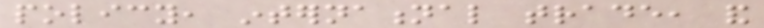policy, international trade, and
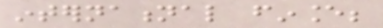international finance;
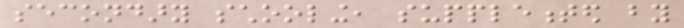secondary schooling, supplemented by
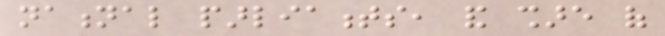national parliaments, and share of
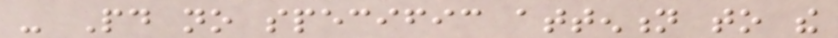- Paid no specific attention to the
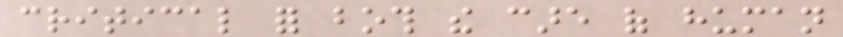critical for both the care of human
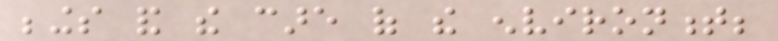beings and the care of the environment;
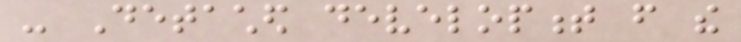- Detached development from the
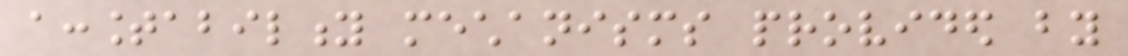accountability mechanisms provided by
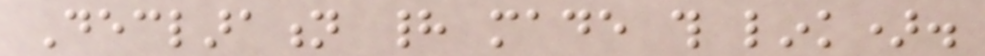Declaration had made this link).
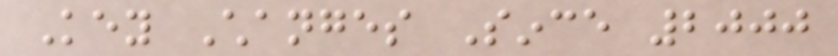Key Changes Since 2000
